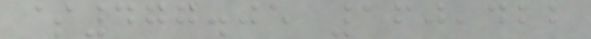$477.05 160,422
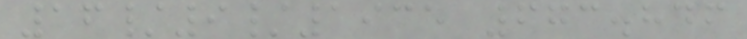16/9/1935 673.846
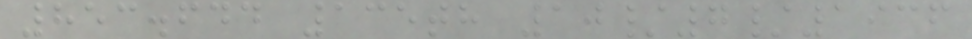853.644 135th 10/7/1936
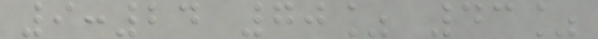9:24 70% 43%
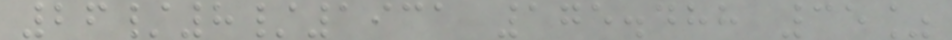26/8/1931 175.488 35%
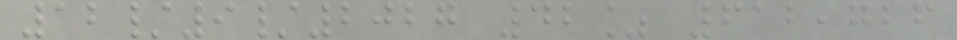12/9/2027 42% 612,726
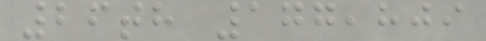26th 177,809
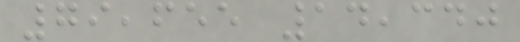79,655 14,340
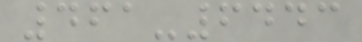461-6443
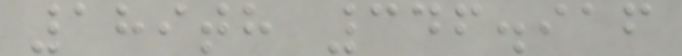189th 346.916
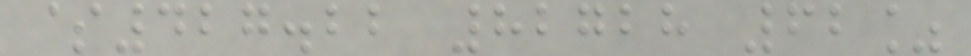$427.22 82728 62%
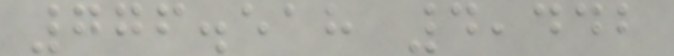776.518 4,442
